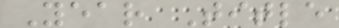Year Title
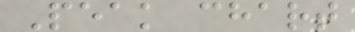Peak chart
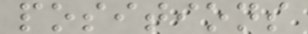positions
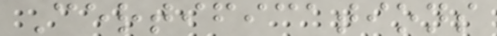Certifications
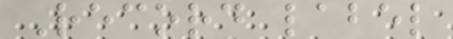Record label
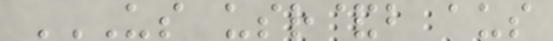US USR&B AUS
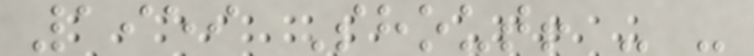1959 Shout! - -
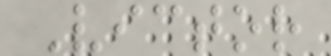Victor
